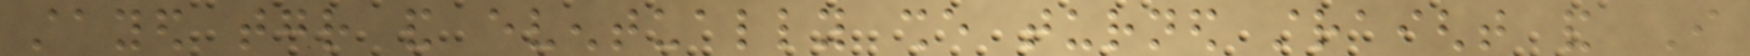stayed together and eventually she turned straight and I
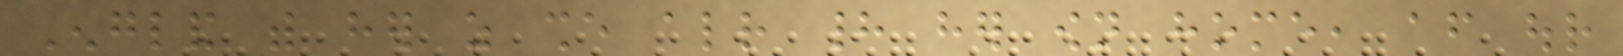England with her as she already had her own home, after our
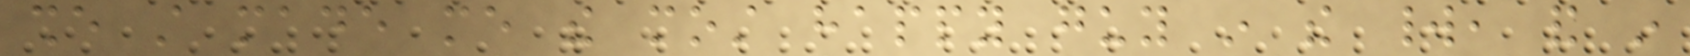she still made me the most happy guy in the world, and in
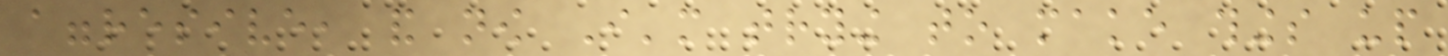aggresive, and now I'm trying to make things up
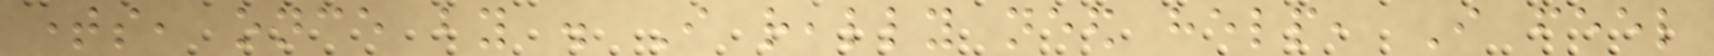times, once by . I really need help, I feel
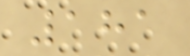181
